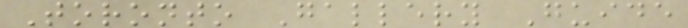Toronto Gallery Guide
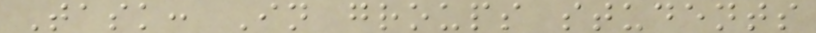Task: In groups students
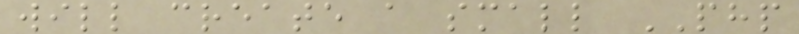will create a small PHP
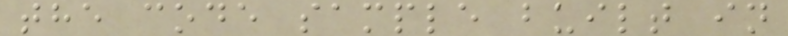the code sample built in
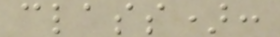class):
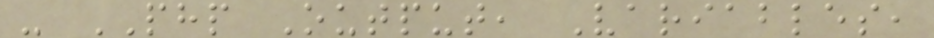- PHP Output, Variables,
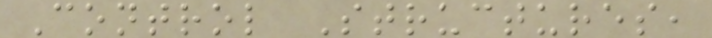Control Structures,
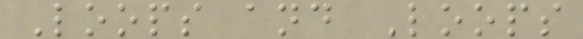Loops and Loops
